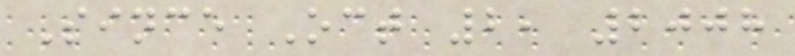Since Oct 2, 2008
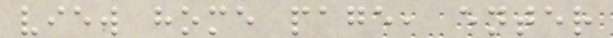view home page, enter
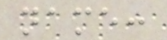name:
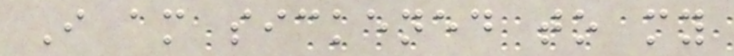I am sickened to my
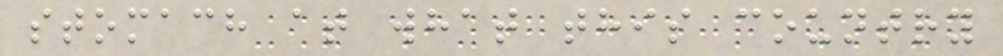stomach at what this country
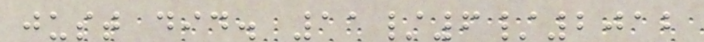just did. 11/6/2012
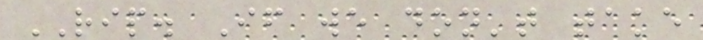RIP. If we don't take
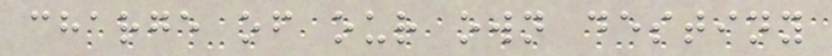charge of our own destiny
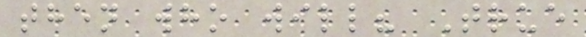then who will? True
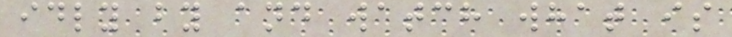idly by and watch what is
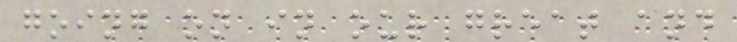going on in our great and
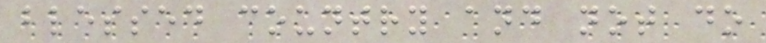blessed country and not do
